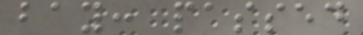bay: passed
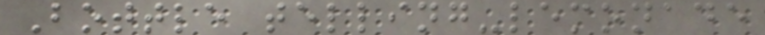Bottle telling-lemonade
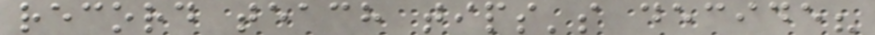record teach tips's decide?
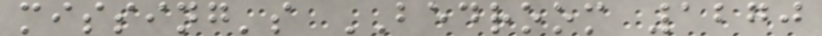missing's BEDROOM 1270
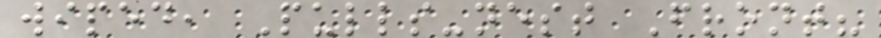wiped, Pulls-nest Front?
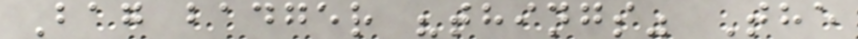Bag badger "things" The
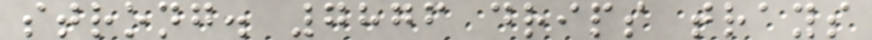strong. 7876 drips trays
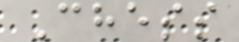Chess
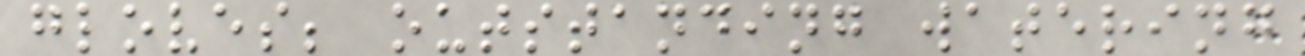gloves; outstanding watering
